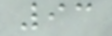93
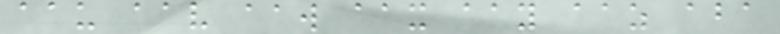aau aav aaw aax aay aaz aba
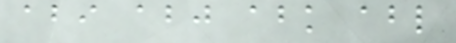abi abj abk abl
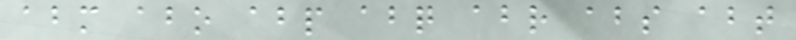abm abo abp abq abr abs abt
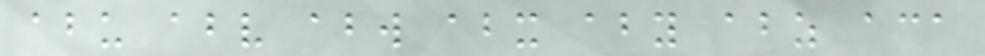abu abv abw abx aby abz aca
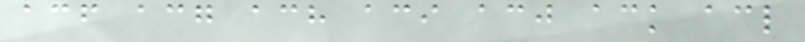acf acg ach aci acj ack acl
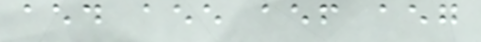aed aee aef aeg
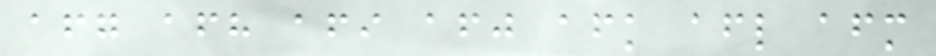afg afh afi afj afk afl afm
